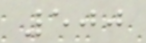500
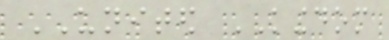UNITED KINGDOM
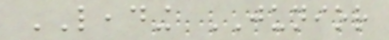LEADING JUNIOR
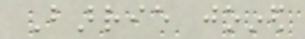Barrie joined
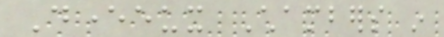Devereux Chambers in
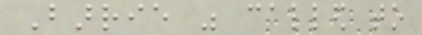Barrie was called to
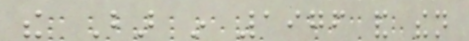the Bar in 1976 and then
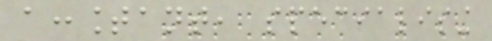accountant, specialising
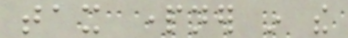tax partner in the
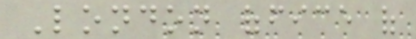London office of
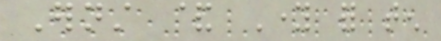Ernst & Young for ten
